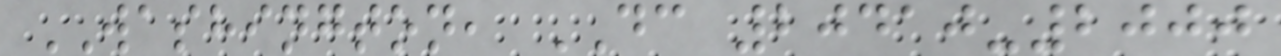WASHINGTON, DC 20410-2000
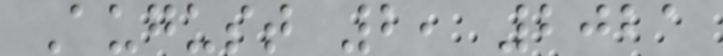August 2, 2021
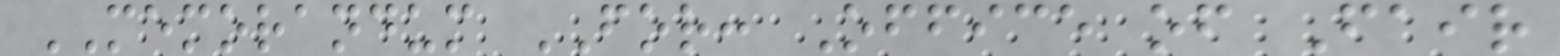MEMORANDUM FOR: Office of Fair
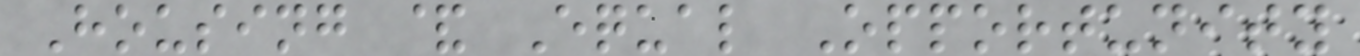Housing & Equal Opportunity
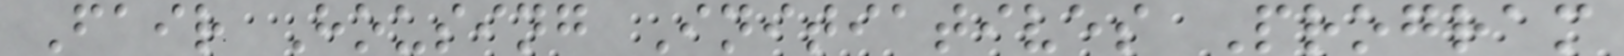Fair Housing Initiatives Program
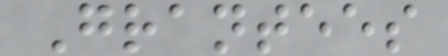Grantees
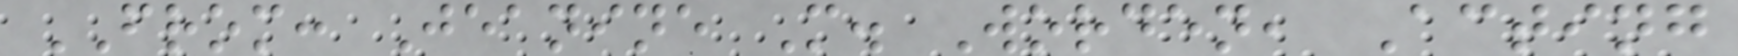FROM: Jeanine M. Worden, Acting
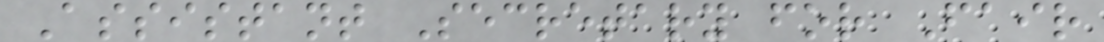Assistant Secretary for Fair
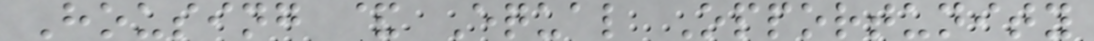Housing & Equal Opportunity
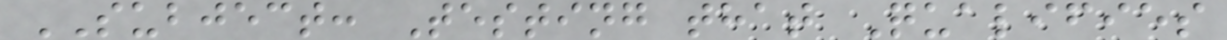SUBJECT: Testing that Qualifies
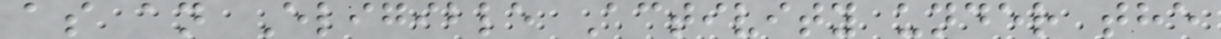as an Eligible Activity under the
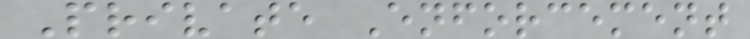Private Enforcement
